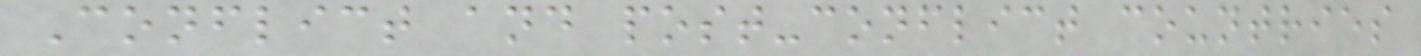Conflict and post-conflict countries
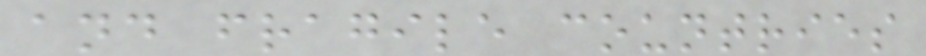and fragile countries
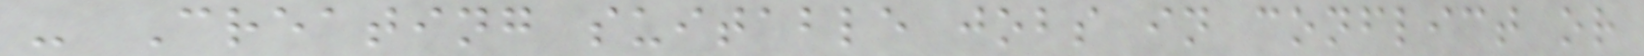- Creating suitable jobs in conflict or
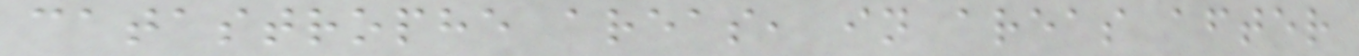catastrophe areas, in areas after
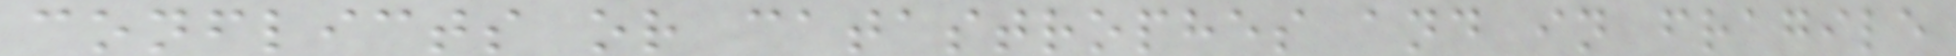conflicts or catastrophes and in fragile
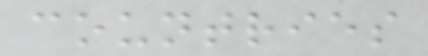countries
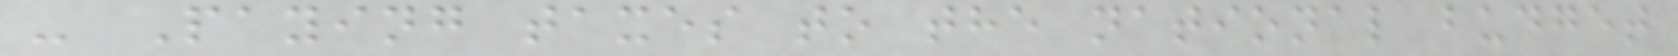- Paying taxes to the national budget
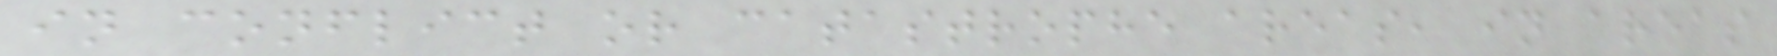in conflict or catastrophe areas, in areas
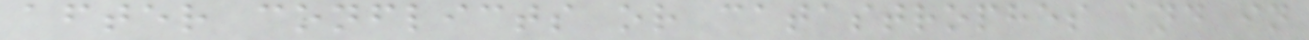after conflicts or catastrophes and in
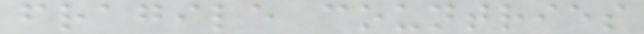fragile countries
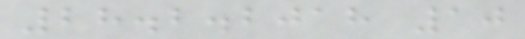28.2.2018 10
